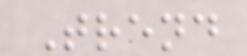Trend
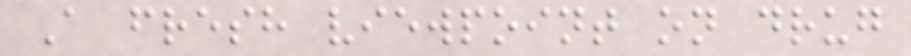A fresh viewpoint on drug
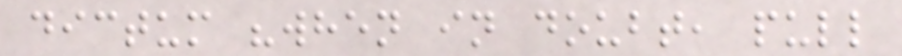dictum "when in doubt, pull
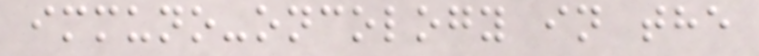immuno-oncology in the
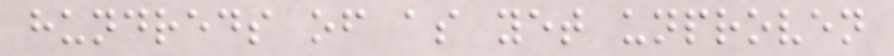hundreds of as yet unproven
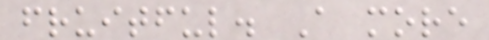fruitful. A more
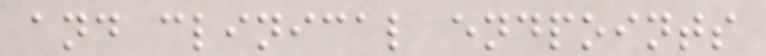and clinical endpoints
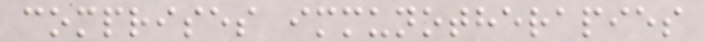comprises immunotherapies
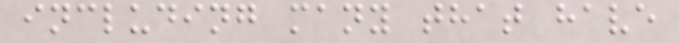including many that have
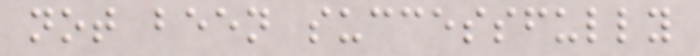not been successfully
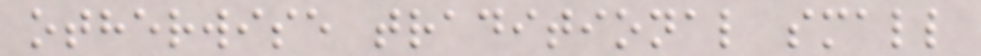otherwise traditional small
